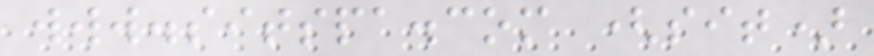www.sitspa.com (sit)
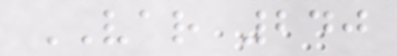VAR 240
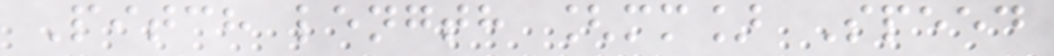Pitch length [mm] Speed
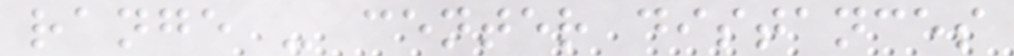range - center distances
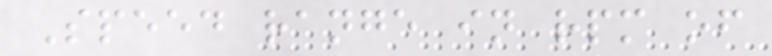Speed range in rpm of
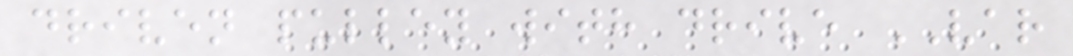driven pulley with drive VAR
